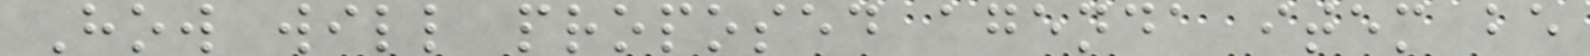How will proposed agenda item be
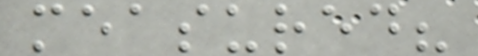measured?
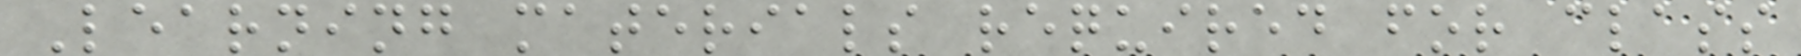Learning materials required for class
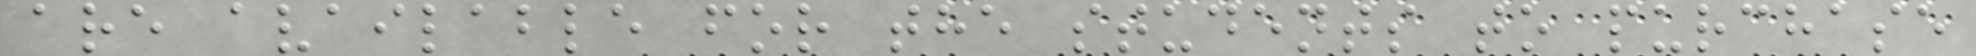are available for the students to purchase
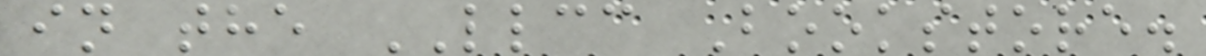in the LLCC Bookstore.
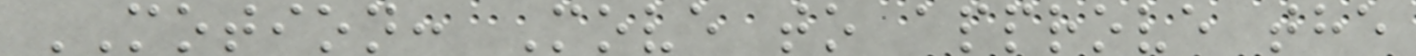MOTION: Move to approve the
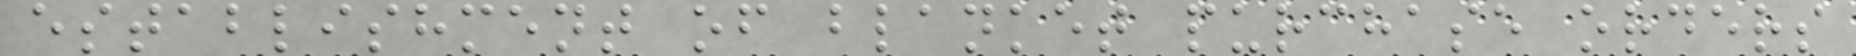establishment of blanket purchase orders
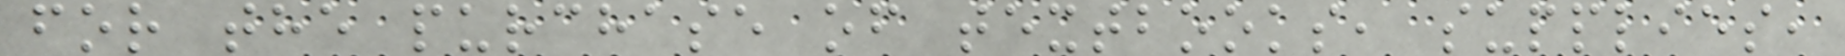for the purchase of textbooks, supplies,
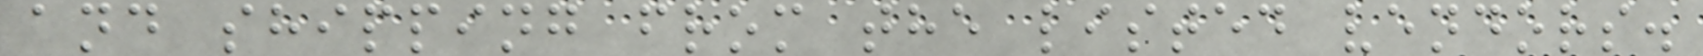and shipping from the listed vendors.
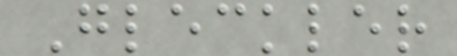Gleckler
